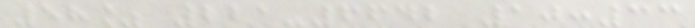58% 221-6642 10:33
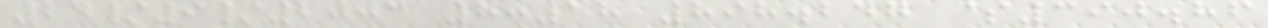24/9/2003 8:18 898.247 $390.86
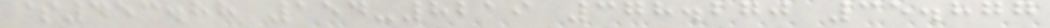$453.88 154-8219 378.270 35.877
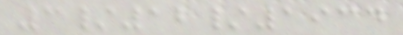3/12/1934
